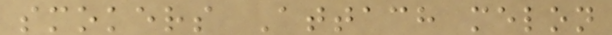smokers Attach melon
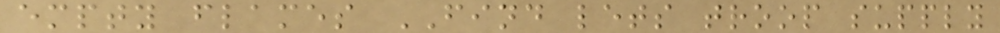empty flames FIND lets troop supply
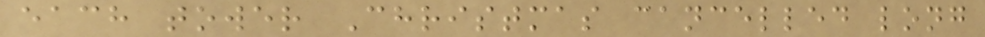each tower Christmas cancelled long
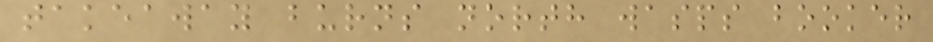takeaway burns north wasps booker
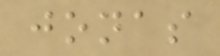jonas
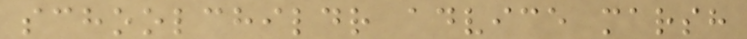schoolchildr advice marsh
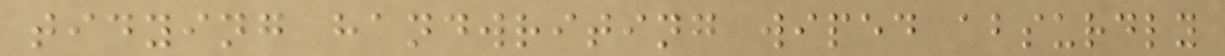tidying handwriting wiped absurdly
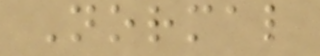Normal
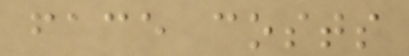face costs
